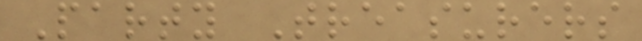Party Treasurers
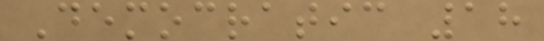Democratic 18
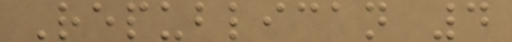Republican 4
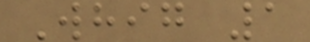Whig 1
